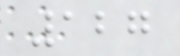127
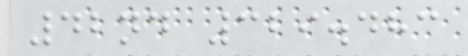42nd 329.483
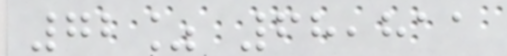72% 68,811
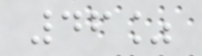46%
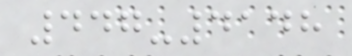447-4148
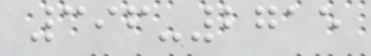396-2715
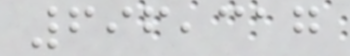696,317
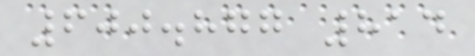600.877 814
